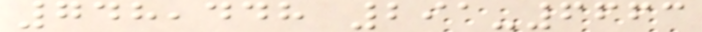748,448 291-6663
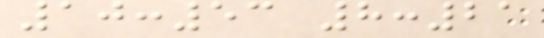10:53 8:21
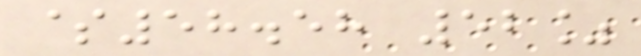$58.58 52%
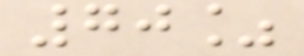70%
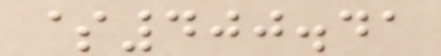$400.41
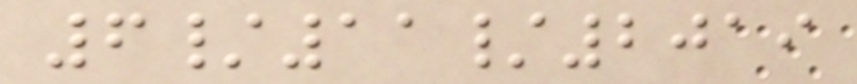6/11/2019
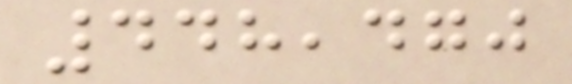448,470
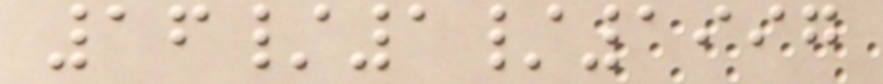16/1/1997
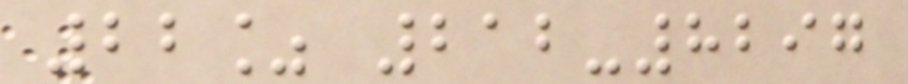22% 212-8297
